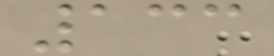133
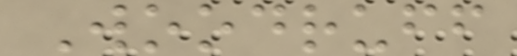Woodruff
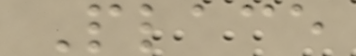Place
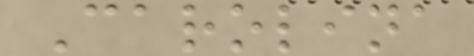Carolina
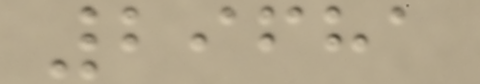29681
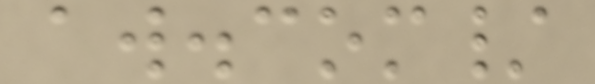aw.com/
